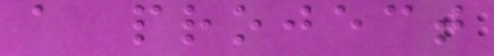a project
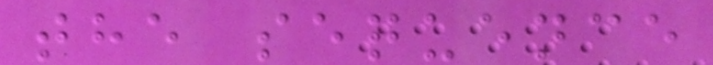the sequence
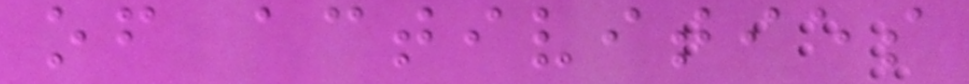of activities
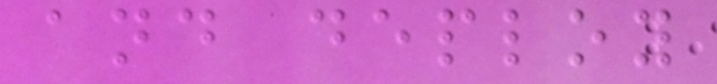and deploy
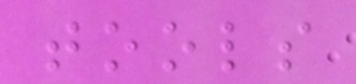tools
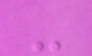-
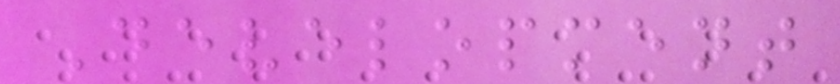Development
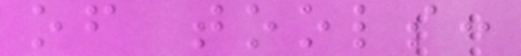of tools:
